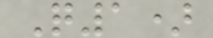Q1)
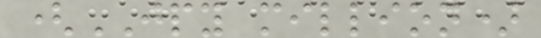(JPY million)
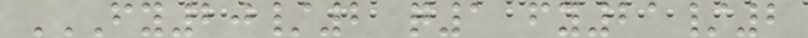FY20/2 Q1 FY21/2
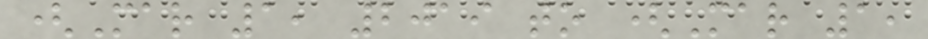(Mar 1, 2019 to (Mar 1,
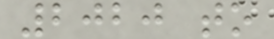2020 to
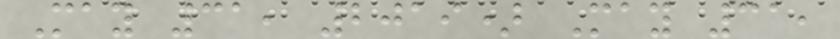May 31, 2019) May 31,
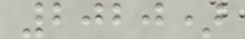2020)
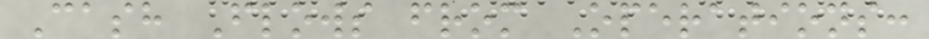Cash Flows from Operations:
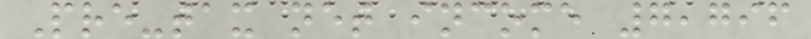Pre-tax net income 7,796
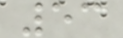53
